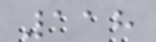118
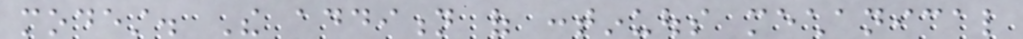modest. The addition of continuous mechanical
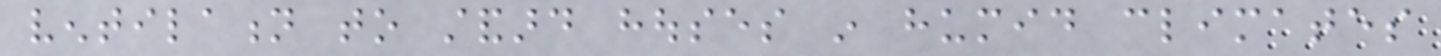ventilation to standard houses in humid climates
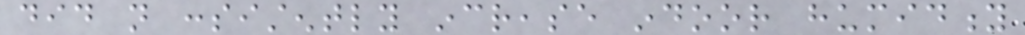did not consistently increase indoor humidity
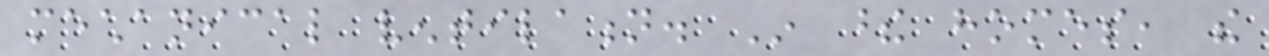mechanical ventilation. In these homes, the
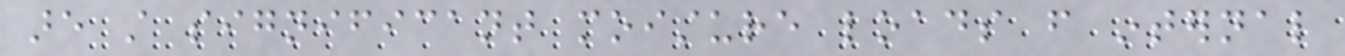are still significant moisture loads from internal
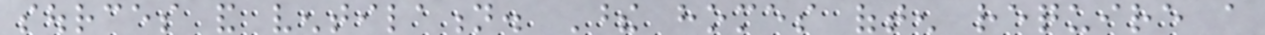sources and ventilation. These homes often require a
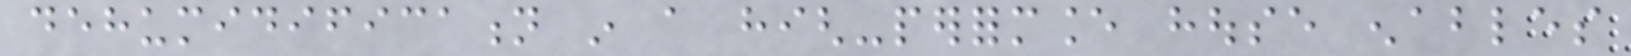dehumidification in a high-performance house enables
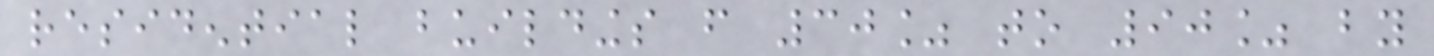residential buildings from 30% to 90% by
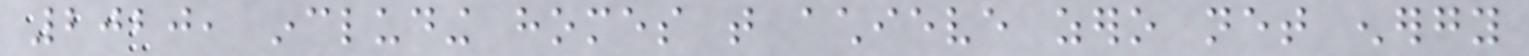2020, including homes that achieve zero net energy
